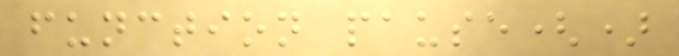function pause()
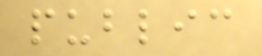public
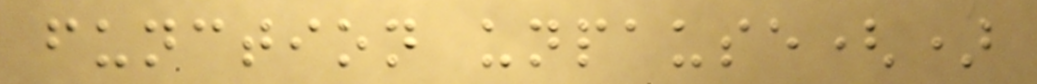function unpause()
